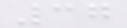37
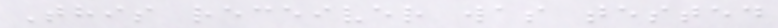This receiver was tested
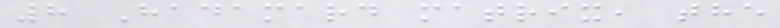8 Hadamard matrix, the
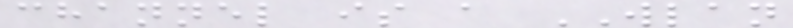channel is a WLAN
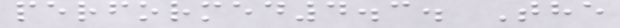performed4.3. The
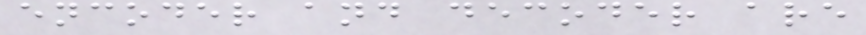encoder and decoder are
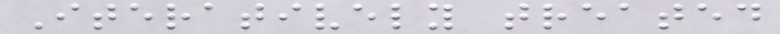Iteratively treated
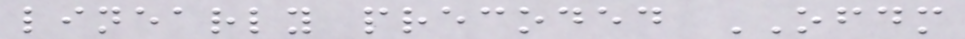linearly precoded OFDM
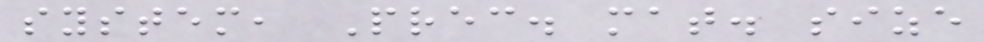system, Prec. mat. size
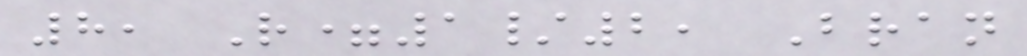8, R=1/2, Bran
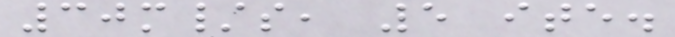30m/s, 5 ite.
